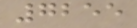7255
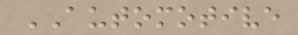AUTOMOTIVE
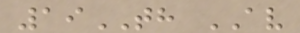19TH AV
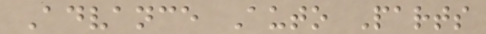Advance Auto Parts
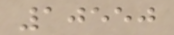10550
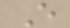E
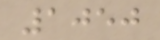1050
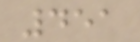451
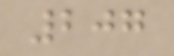207
